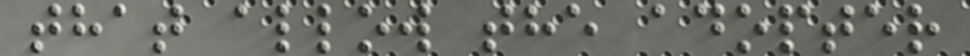that allow the adopter
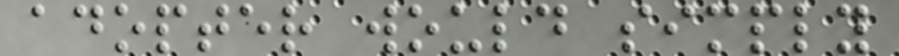adopter would simply
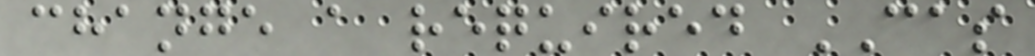change a required CAS
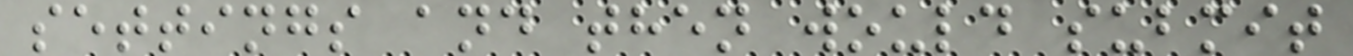settings and then would submit
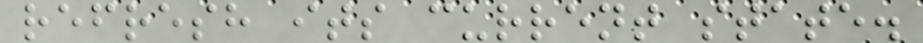refresh its current state.
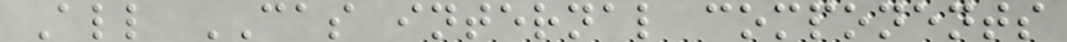All CAS internal components
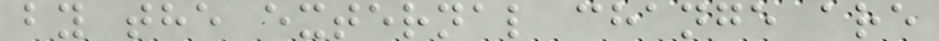by the external change are
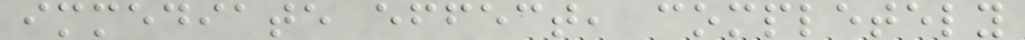immediate effect, completely
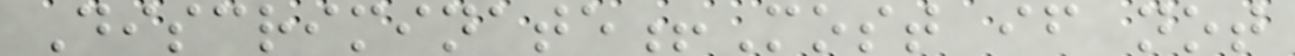Discriminate!Most if not
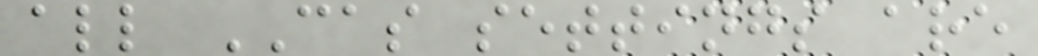all CAS settings are
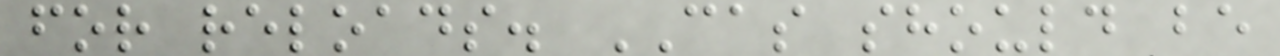for reloads. CAS should be
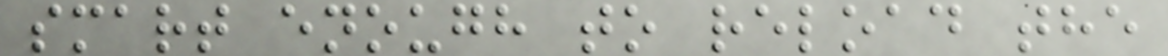smart enough to reload the
